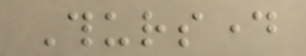Thursday
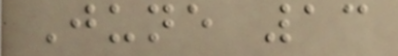June 13
